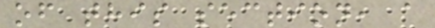of this section, a
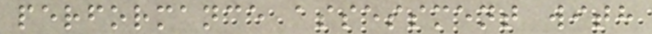performance assessment with
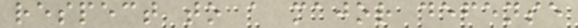respect to a major defense
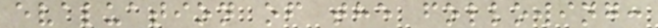evaluation of the following:
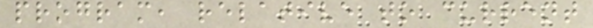program, relative to current
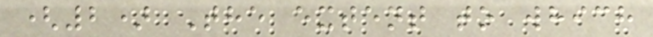(2) The extent to which
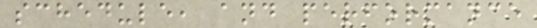schedule, and performance
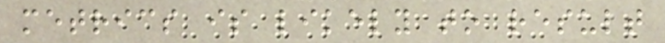metrics is likely to result
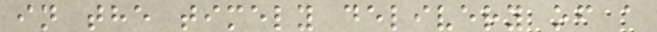in the timely delivery of a
